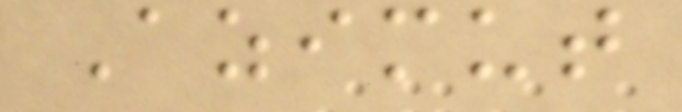Azimut
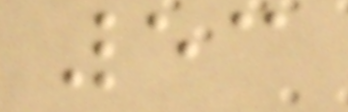53
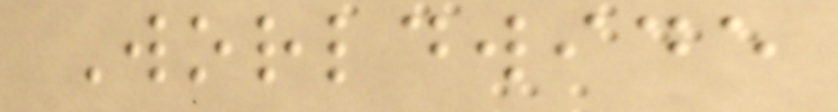Worldwide
